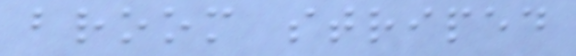broom striped
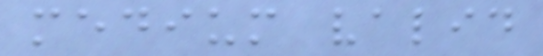medium valid
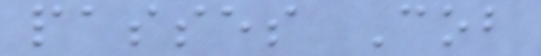passes Cob
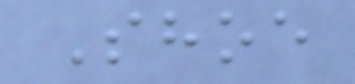Shoe
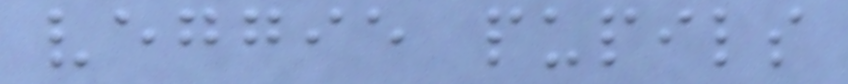veggie pupils
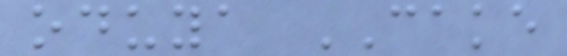oduya CAKE
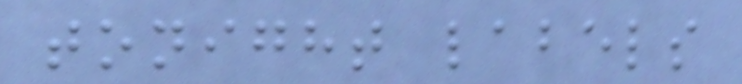tonight labels
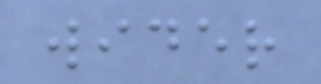wider
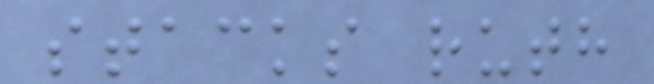stacks ruth
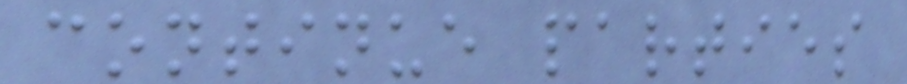continue parties
